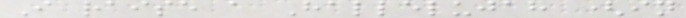I raise a Hallelujah (in
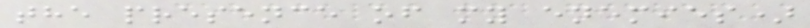the presence of my enemies)
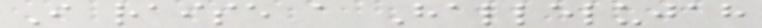I raise a Hallelujah
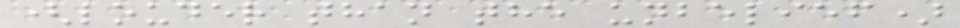(louder than the unbelief)
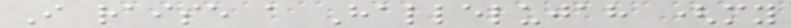I raise a Hallelujah (my
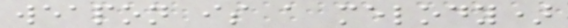weapon is a melody)
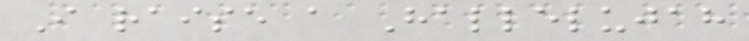I raise a Hallelujah
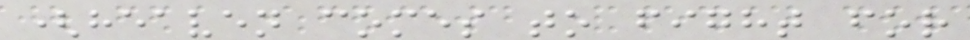(heaven comes to fight for
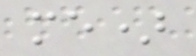me)
